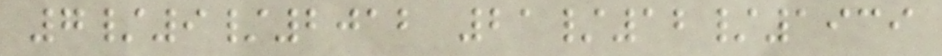7/9/2012 21/12/1939
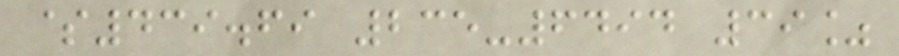$439.69 235-6494 39%
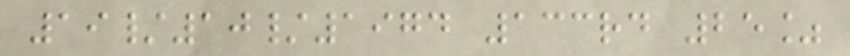19/10/1974 133rd 25%
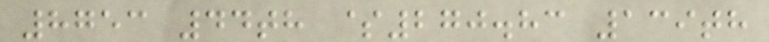8753 44th $270.83 139th
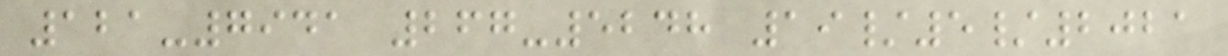121-7941 267-5248 19/5/2021
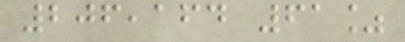206,164 61%
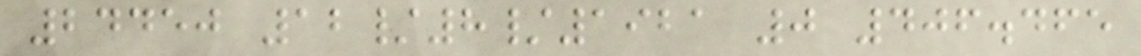24450 12/8/1921 0 406.465
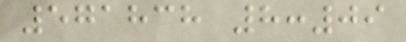571838 8:09
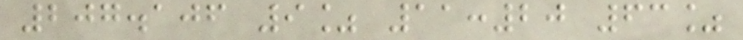207.106 9% 11:20 63%
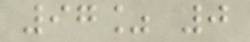97% 0
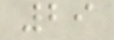29
